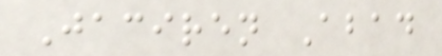Jaciren Abad
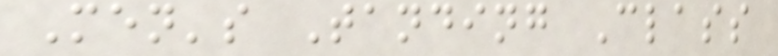Men's Tanding Class
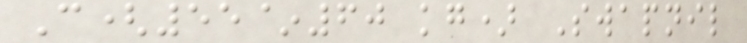C(55~60 kg) Swapnil
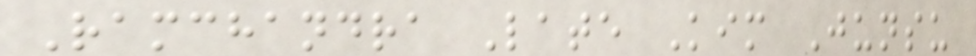Ramchandra Late Kim Junsu
